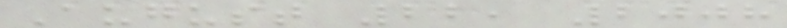August 22, 2008
